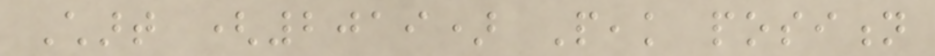Chart (2019) Peak position
